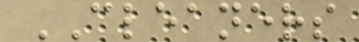CLEANERS
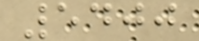5400
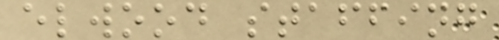elwood staffing
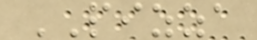PIZZA
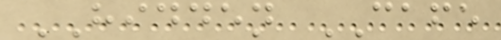HIDDEN CAFE
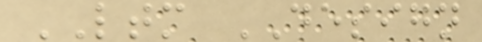LTM DESIGN
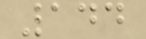144
